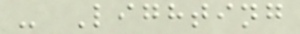- Lighting
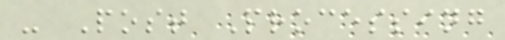- Post Processing
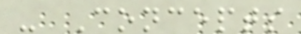- Concepts
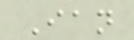Ian
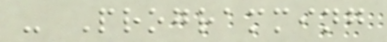- Programming
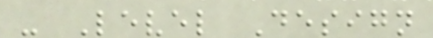- Level Design
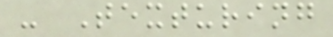- Texturing
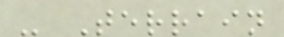- Terrain
